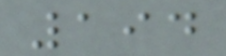194
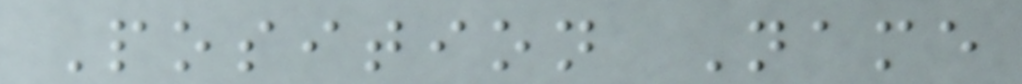Position Name
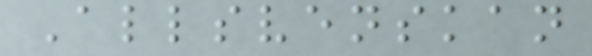Allsvenskan
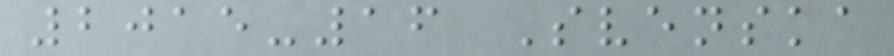2015-16 Svenska
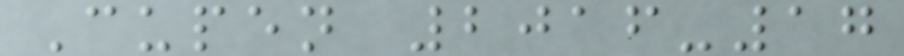Cupen 2016-17
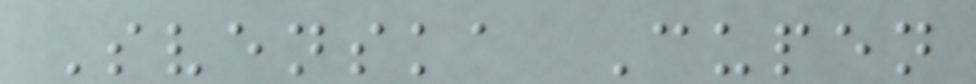Svenska Cupen
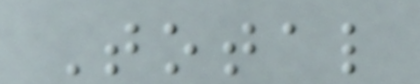Total
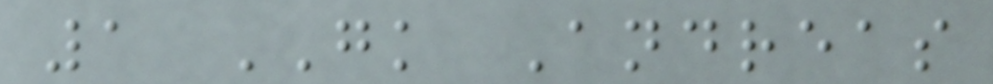1 GK Andreas
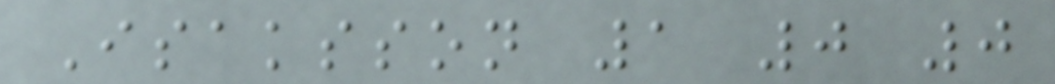Isaksson 1 0 0
